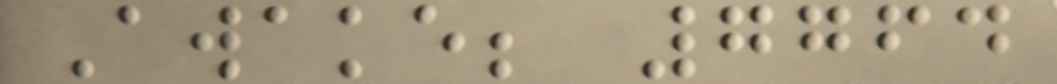Awake; 7764
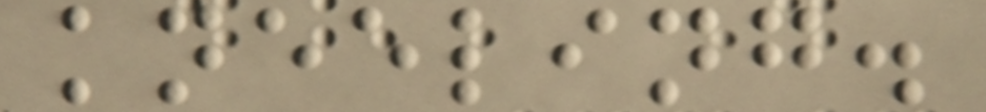kneeling.
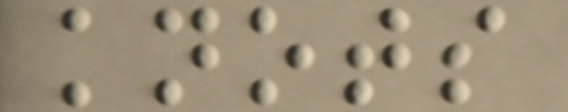knots
